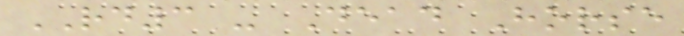RD3 - Dead Horse
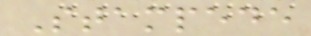Stampede
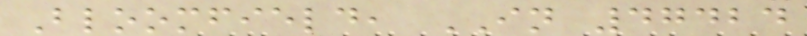Bloomfield, IN 47424
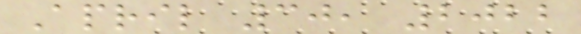April 30, 2022
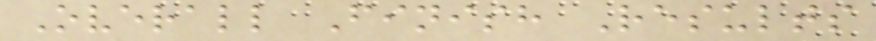Overall Finish Results
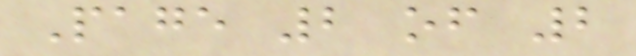Page 2 of 2
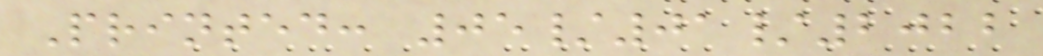Printed: 05/01/2022
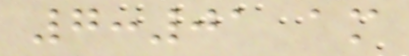7:01 am
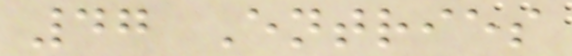47 Entries
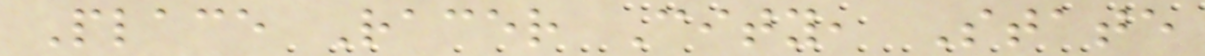Place Racer City, State
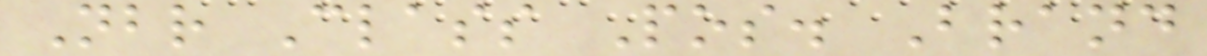Nbr Class Pos. Brand
